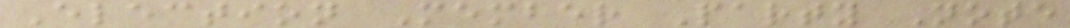Election Member Party Note
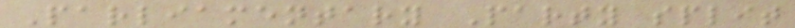Parliamentary Party split
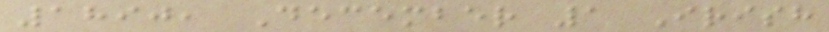1890, December 1 Irish
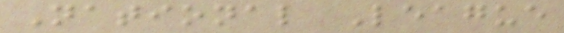National League
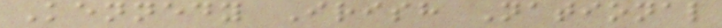Kennedy Irish National
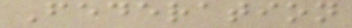Federation
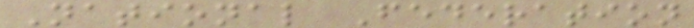National Federation
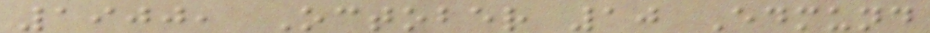1900, October 10 Edmund
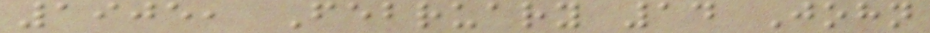1905, February 14 John
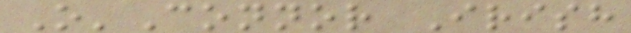O'Connor Irish
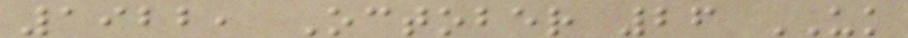1922, October 26 UK
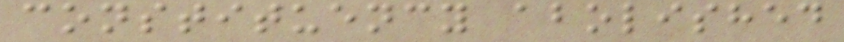constituency abolished
